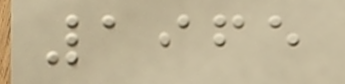1965
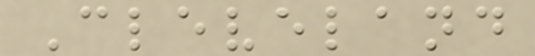Cleveland
